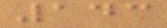143
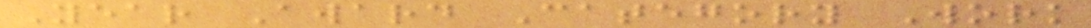Year Award Category Work
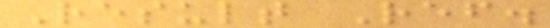Result Ref.
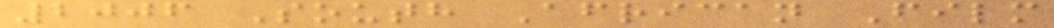2006 South African Film
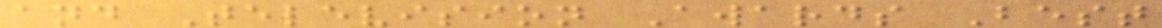and Television Awards Best
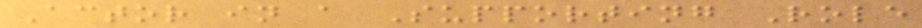Actor in a Supporting Role
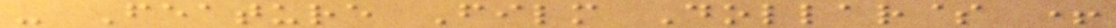- Feature Film Dollar$ +
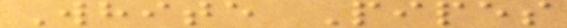White Pipes
